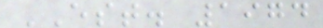EST. 1974
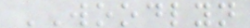WOODLYN
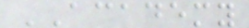ACADEMY
